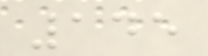145
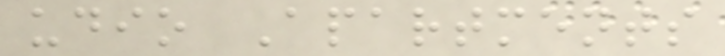udio Apartments
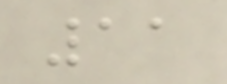11
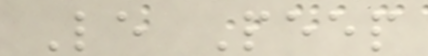Le Peep
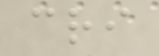cri
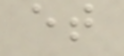et
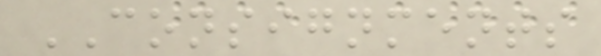CONSIGNMENTS
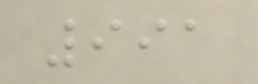991
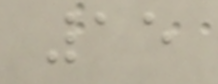15
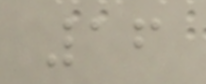16
